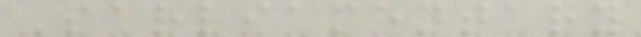Parliamentary
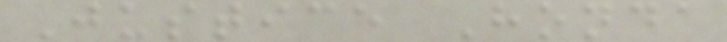Justice Honda
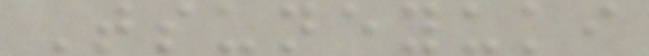Tsuneyuki
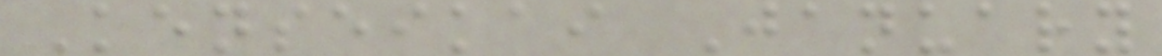Kenseikai January
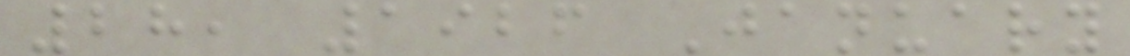28, 1926 January
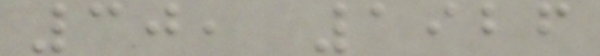30, 1926
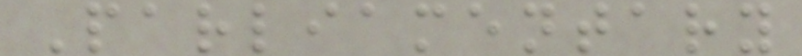Parliamentary
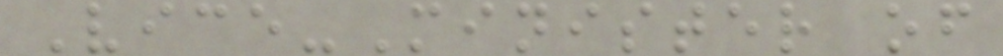Vice-Minister of
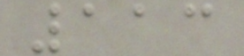113
